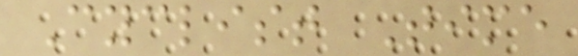Cyclist Time
